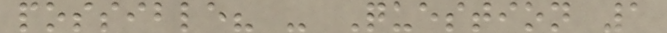possible? - Question 1
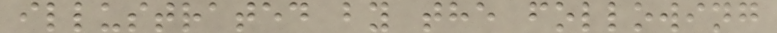illustrated by the following
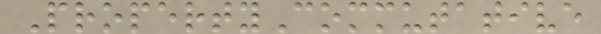PropertyCommutative
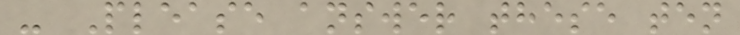- Please answer these ten
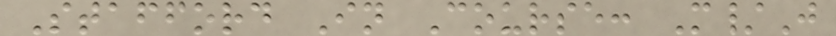Stafford In Course: M/J
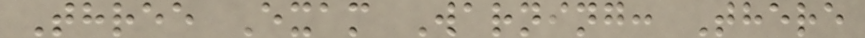Three Exam Warning: There
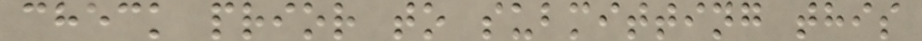check prior to submitting this
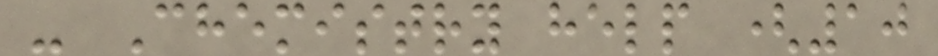- Chemistry help (10
